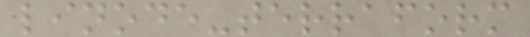linode-terraform
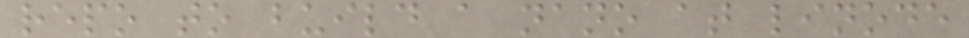repo to build a nano at linode
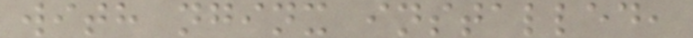with nginx installed,
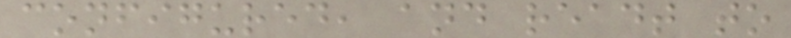configured, and readt to
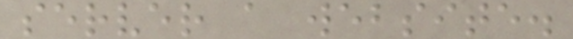server a website.
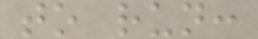to run:
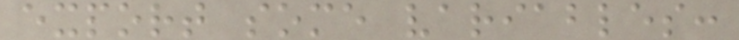export some variables:
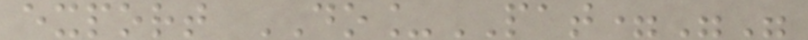export DO_PAT=""
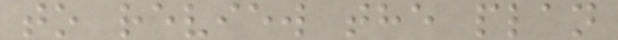to review the plan
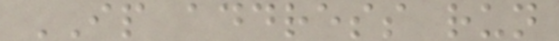IP address run
